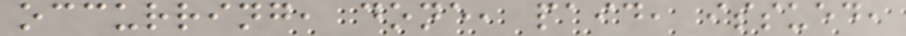occurring, done, paid, issued,
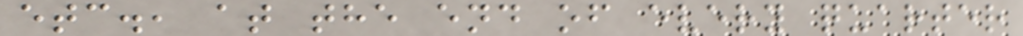etc., at the end of every quarter
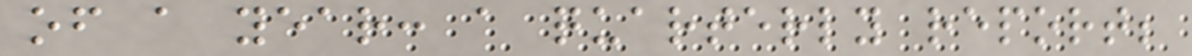of a year: a quarterly report;
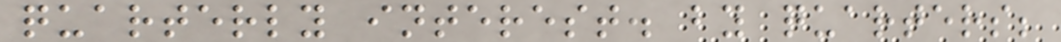quarterly interest. by quarters;
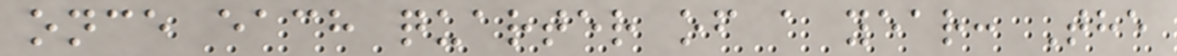once each quarter of a year: The
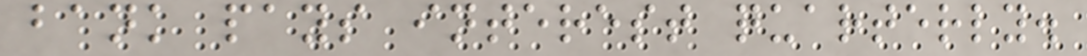bank pays interest quarterly.
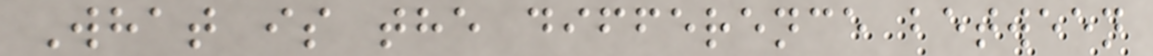What is the difference between
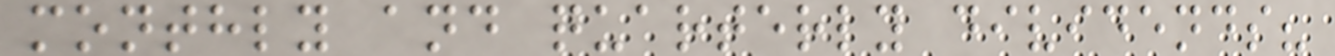monthly and quarterly dividends?
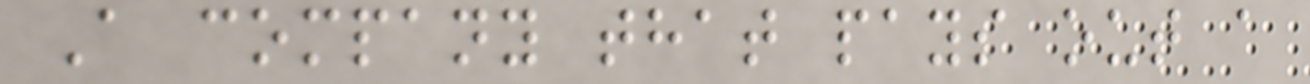A company that pays out a
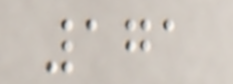171
